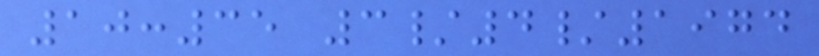10:35 3/4/1974
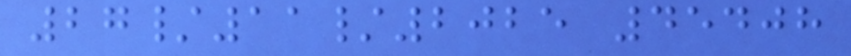27/11/2025 45408
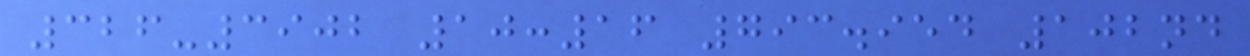326-3902 10:16 793.954 102nd
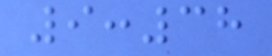9:38
